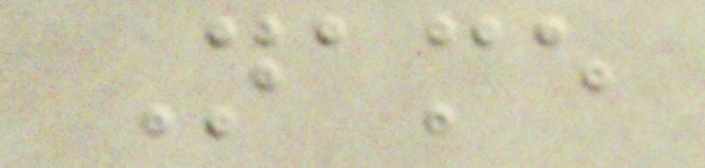Name
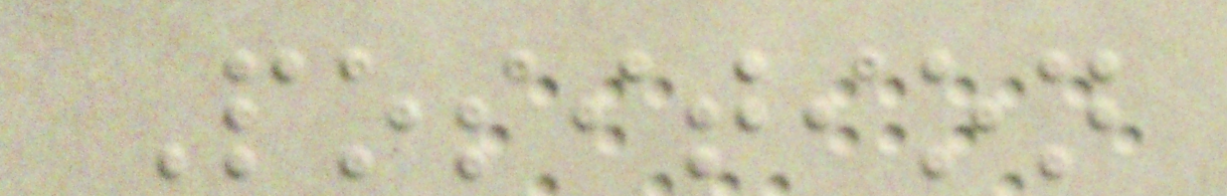Position
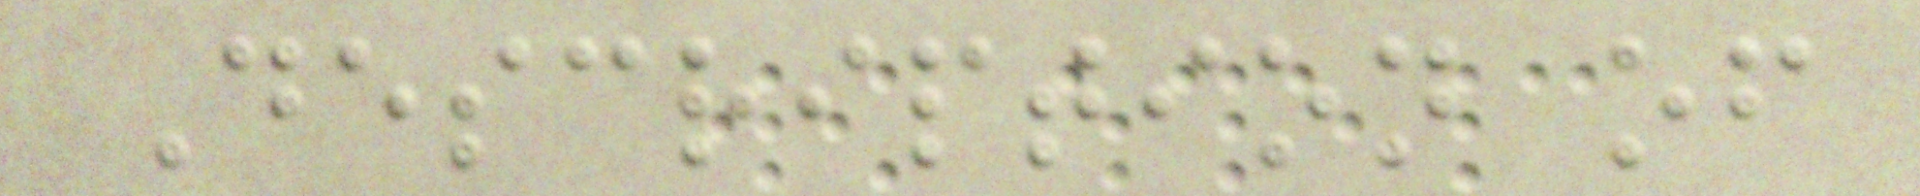Description of
